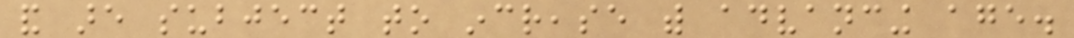and are subject to increase with advancing age.
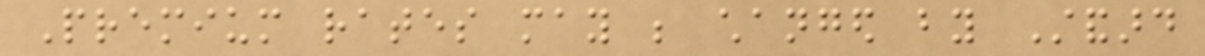Premium rates may be changed by Standard
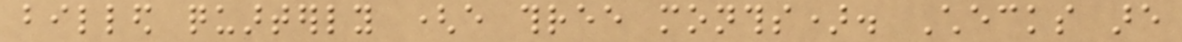billed quarterly (every three months). Checks are
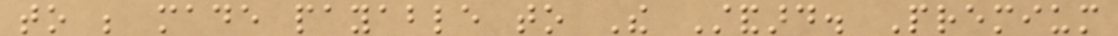to be made payable to The Standard. Premium
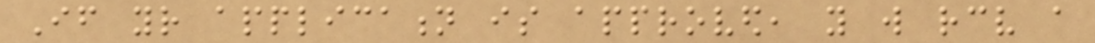If your application is approved, you will receive a
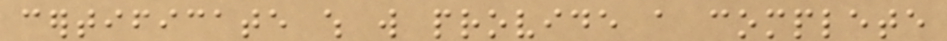certificate which will provide a complete
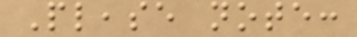Please note:
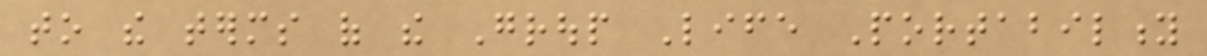to the terms of the Group Life Portability
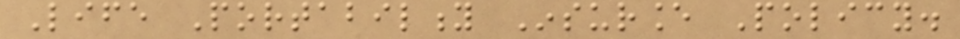Life Portability Insurance Policy.
